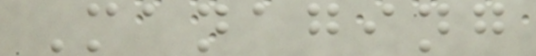Managing
